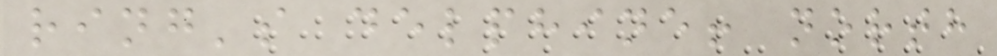ring's delphine! north
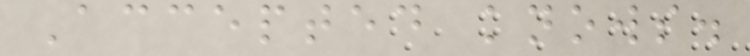Accepted knows.
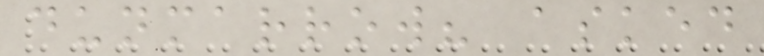dunmarrow? asked
